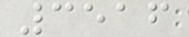3516
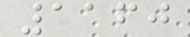1160
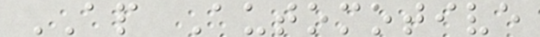AP Automotive
